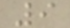9
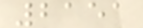2151
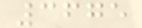3675
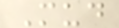Mud
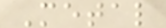Metal
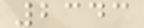2343
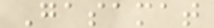Gasamat
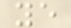ye
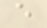e
